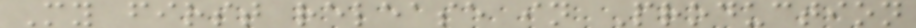My first release in Production
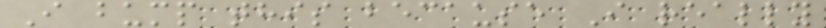I bump this because I really
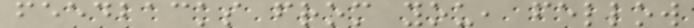feedbacks from you, fellow
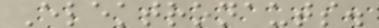Elektronauts.
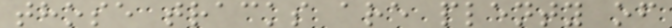those tracks are plenty of
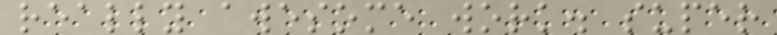really awesome work. super
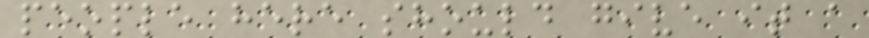people here should give it a
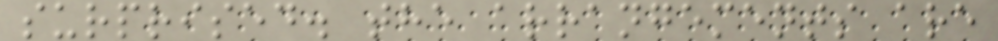surprised. the arrangements are
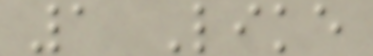1 Like
